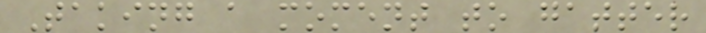Taking a moment to gatter
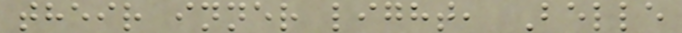their inner light, Belle
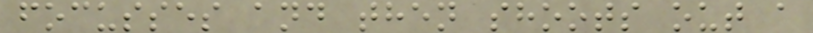focusses and then shoots out a
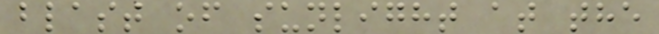blast of sunlight at the
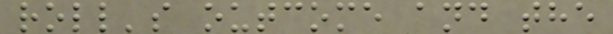roll's outcome and the
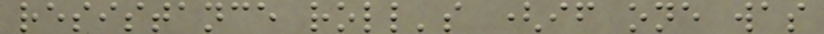resistance roll's (if one was
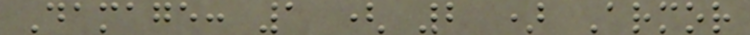Damage: 1 ( 2 ) Armor
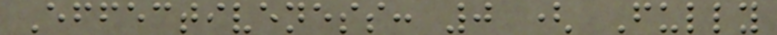Effectiveness: 0 ( Fully
